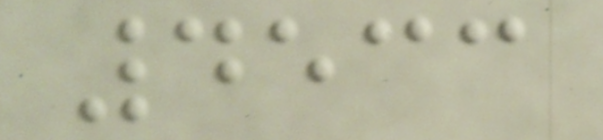4533
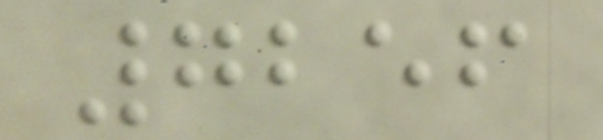7256
